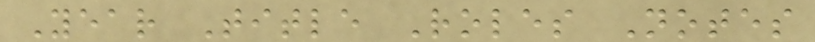Year Title Roles Notes
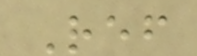Ref
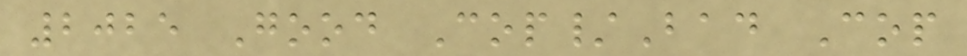2025 Good Cop/Bad Cop
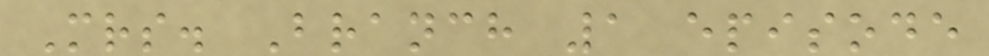Mrs. Branch 1 episode
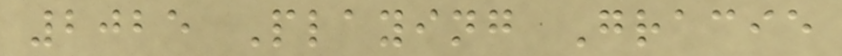2025 Playing Gracie
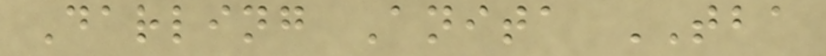Darling Anita TBA
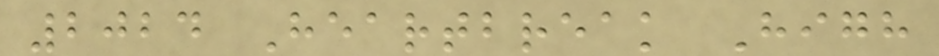2024 Heartbreak High
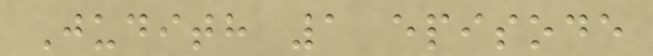Judith 1 episode
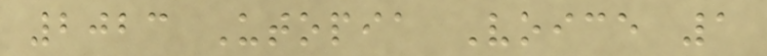2023 Utopia Voice 1
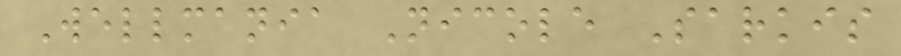Wellmania Nicole Sarkis
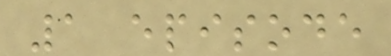1 episode
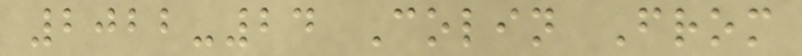2022-24 Colin From
